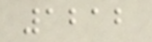1212
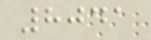8041
